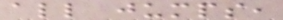all jumps,
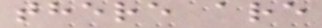there are
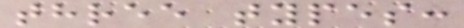three types:
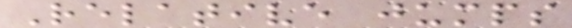Relative jumps
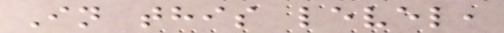In this level,
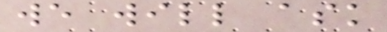we will ask
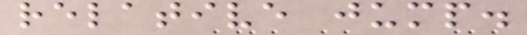relative jump.
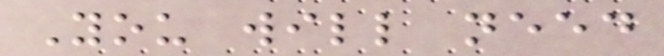You will need
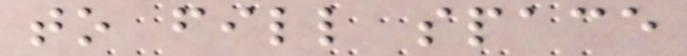to fill space
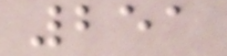251
